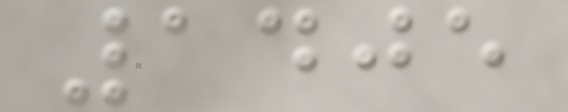1405
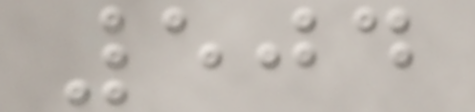504
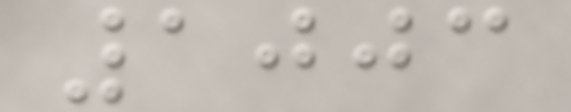1003
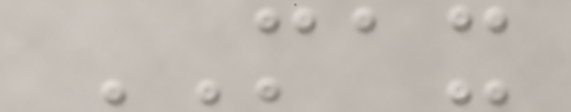MAX
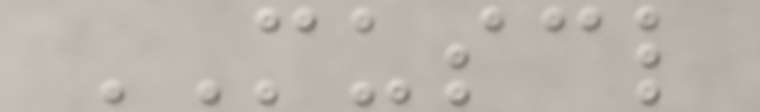MUSCL
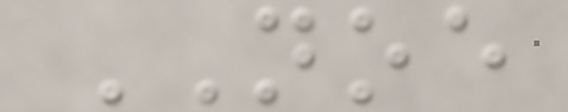NOE
